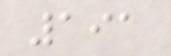191
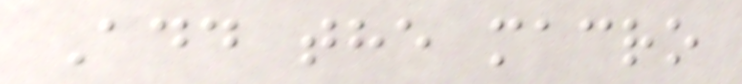Add the macro
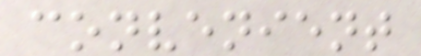convenient
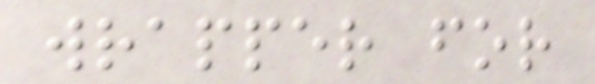wrapper for
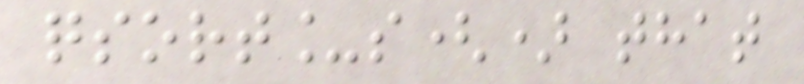qsort_s() that
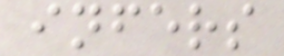infers
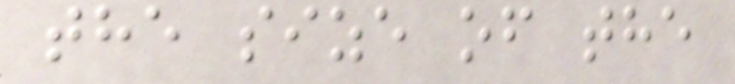the size of the
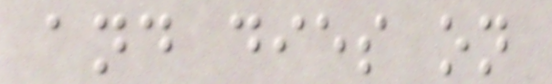and dies on
